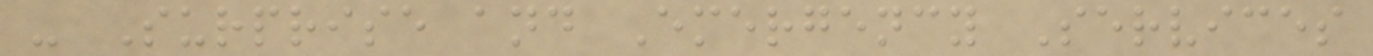- Surprise and Emergency Services
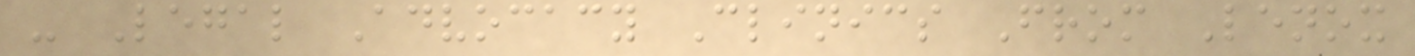- Legal Advocacy Clinics From Lenox
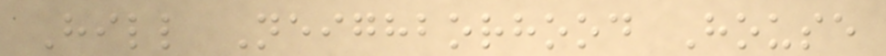Hill Neighborhood House
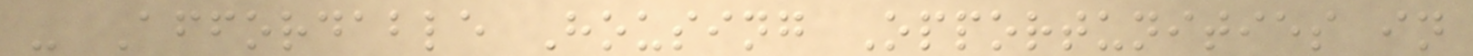- Affordable Housing Opportunities in
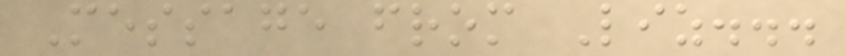Message from Liz...
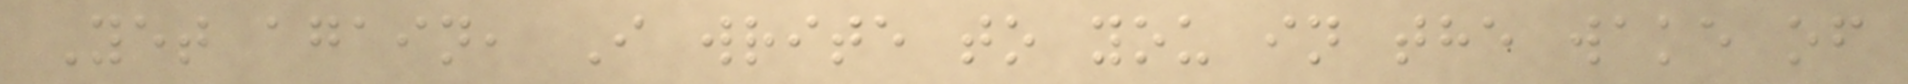Yet again, I write to you in the wake of
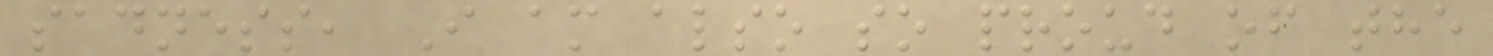sadness, I am also so proud of the
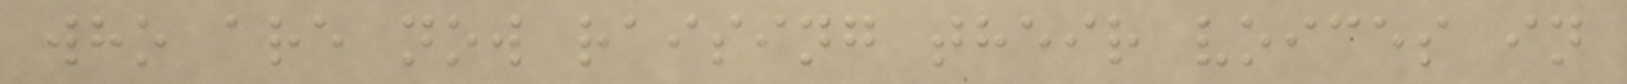who are now raising their voices in
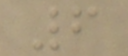6
